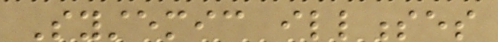Systemic illnesses
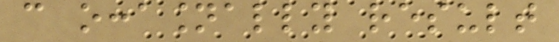can occasionally result
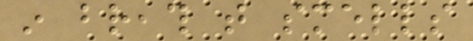in breath that smells
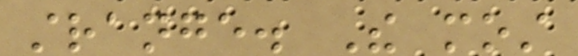strange. The most
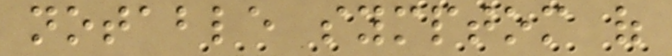notable symptom of
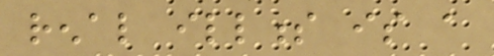renal illness is a
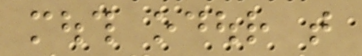mouth odour that
